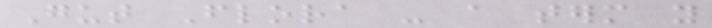Gut Flora - a term you
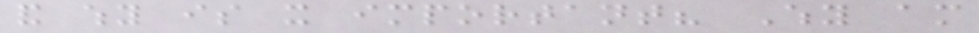and why is it important? Why am
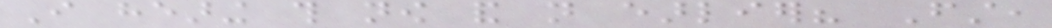I hearing this now and not earlier? First,
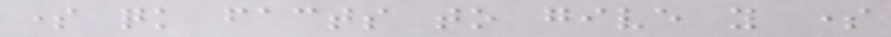some quick facts to give you some
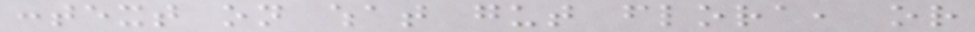context on what gut flora, or
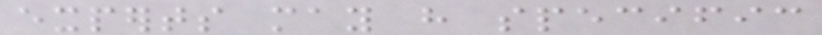experts may have specific
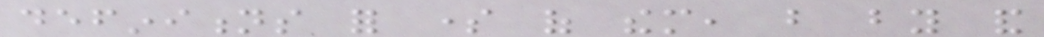definitions for some of them, but by and
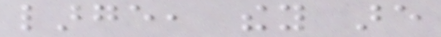large, they are
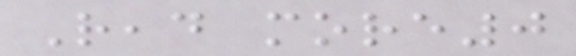Read more0
